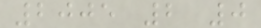2005 2 0
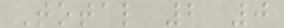Total 2 0
